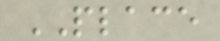PLACE
